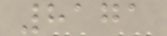8171
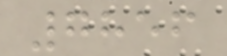7856
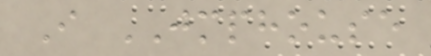I JMPHOUSE
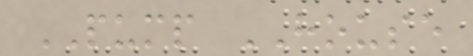PUMP HOUSE
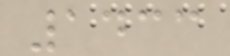1433
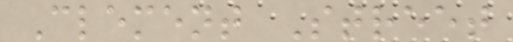Clement Street
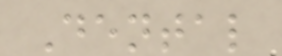Dental
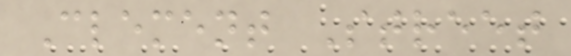Clement Street
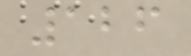126
